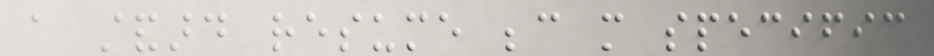a standard resume because more specific
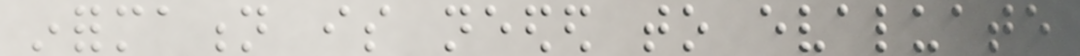information is needed to evaluate
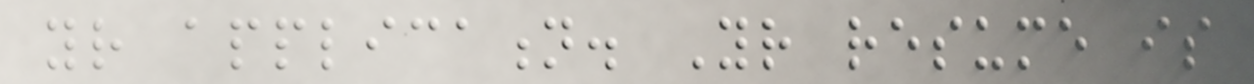your application. Your resume is
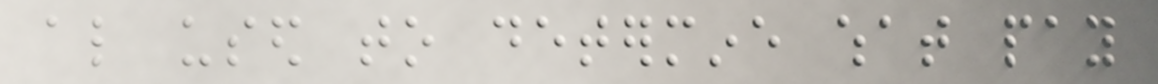also used to determine what pay
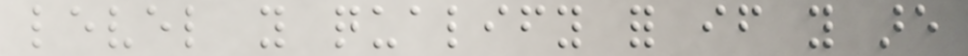level you qualify for if you are
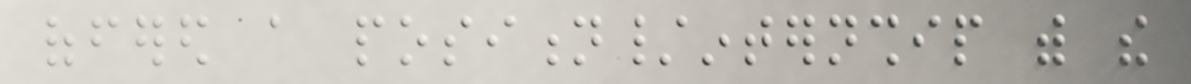offered a position/internship with the
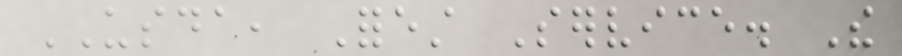USDA, Forest Service. The
